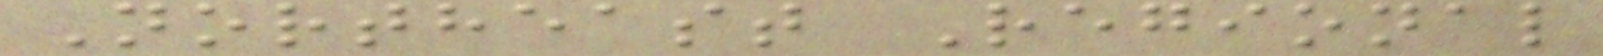Northeast Regional
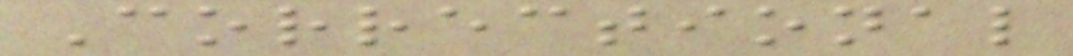Correctional
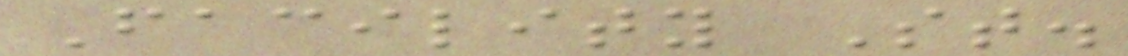Facility St.
